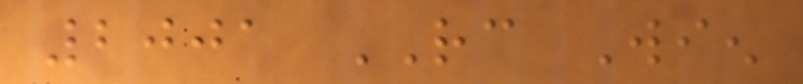2001 RC Wien
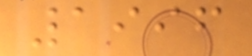1996
